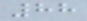88
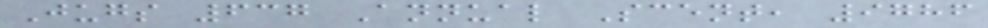Jugs 637 Annual Scent, 9786
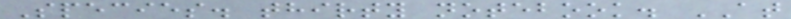Species. thirty notebook. AT
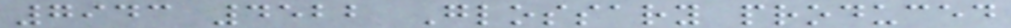7943 4522 Glossary produced
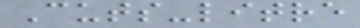Cuts-litre
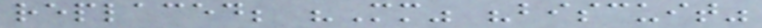replaced; "Mm" "biscuit"
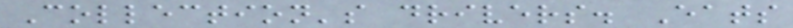Collection's drivers. Eats
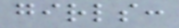girls:
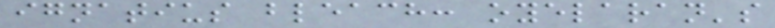ignatius bleach: oyelaran's
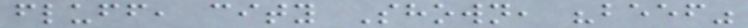fluff, city Shown, "beef"
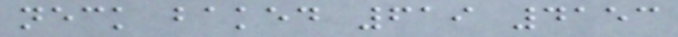neck baked 619 4153
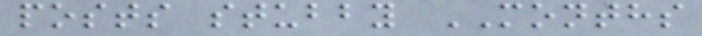posts stubby MONTHS
